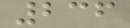236
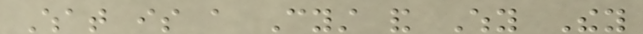What is a Cyst and Why They
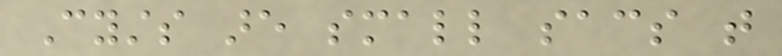Cysts are small sacs that
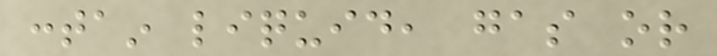contain liquid, gas or
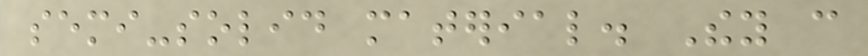semi-solid material. They can
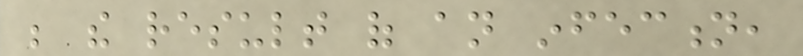be the result of an infection,
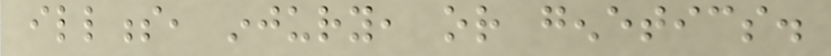illness, injury, or genetics.
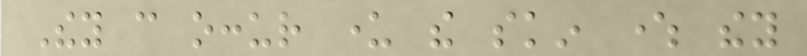They can occur under the skin where they
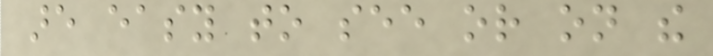are easy to see or on the
